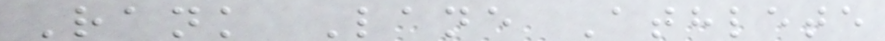Rank Lane Athlete
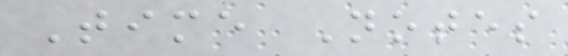Time Notes
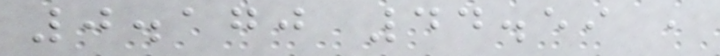0.170 44.59 ,
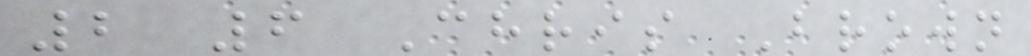2 6 Chris Brown
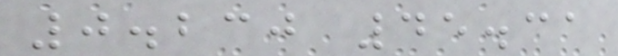0.230 45.31
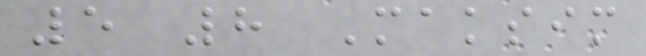5 8 Maksim
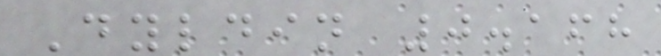Dyldin 0.168
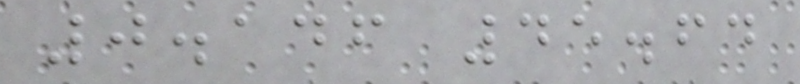0.146 45.64
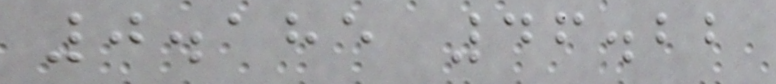0.185 46.22
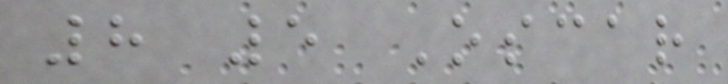8 5 Oscar
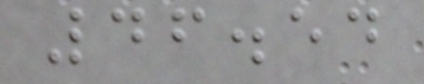46.54
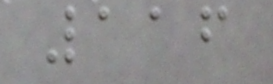116
